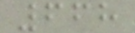668
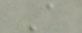A
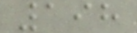198
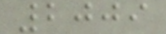2009
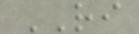RI
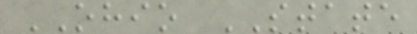OHIO STATE
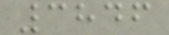3846
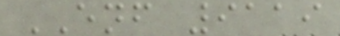ENF 9119
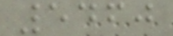5460
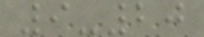9-20
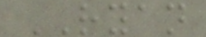RYAN
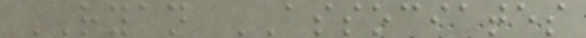RYAN ASSOCIATES
